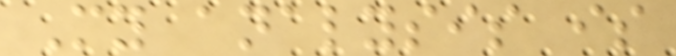My analysis is
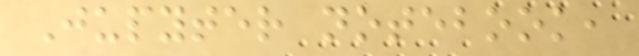Jupyter notebook,
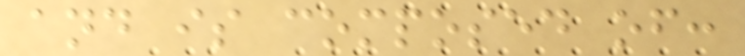and is composed of:
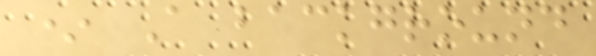* A background
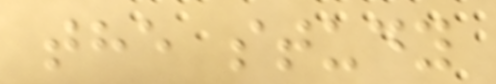the study
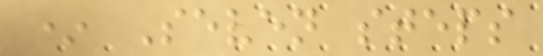* Seven steps
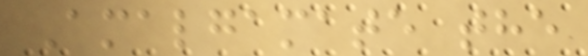Amalgamate the
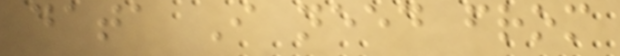data I need from
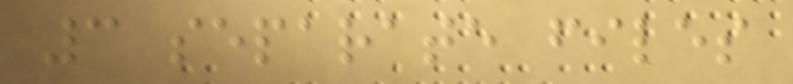3 separate files
